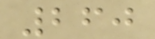260
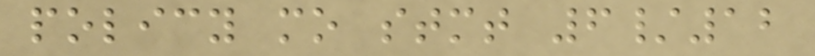policy mo stmt 6/12
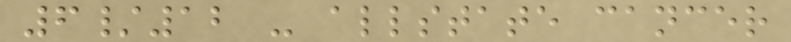6/12 - allstate cancer
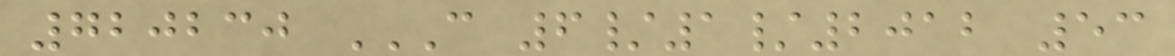720230 C 6/1/2012 53
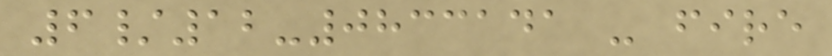6/12-0833141 - fire
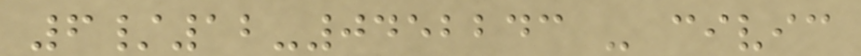6/12-0452243 - civic
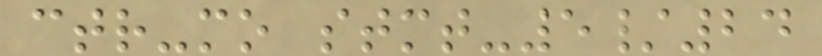ctr-mo stmt-5/24
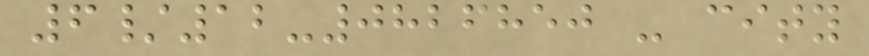6/12-0826850 - city
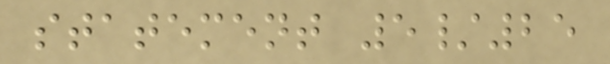statement 5/25
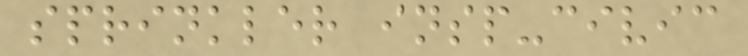sprinkler insp-civic
